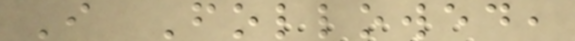I Followed,
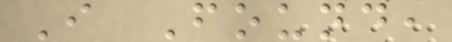I Found,
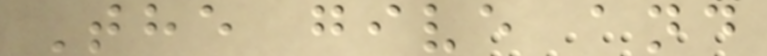The give and
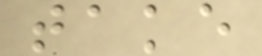take
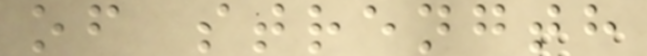of strength
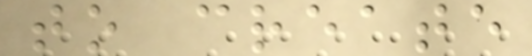to create
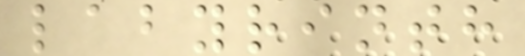labyrinth
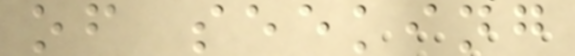of seeking
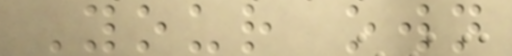Your own
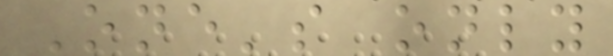One's only
